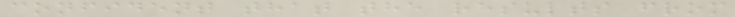confident that the results from
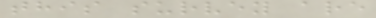this survey are
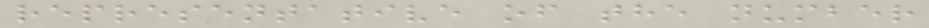representative of the number
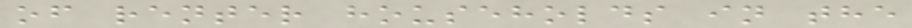of renter households in the
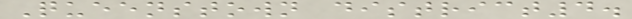Queenstown district4.
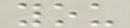you
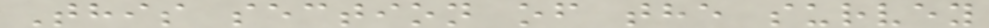This section of the survey
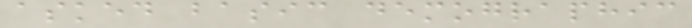asked basic demographic
